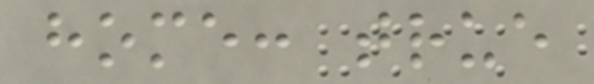home: true
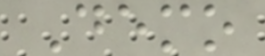Demo
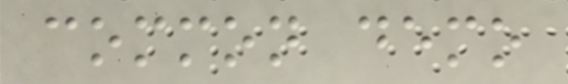common demo
